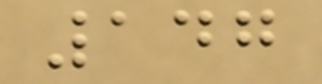147
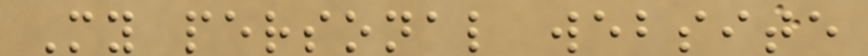My personal website
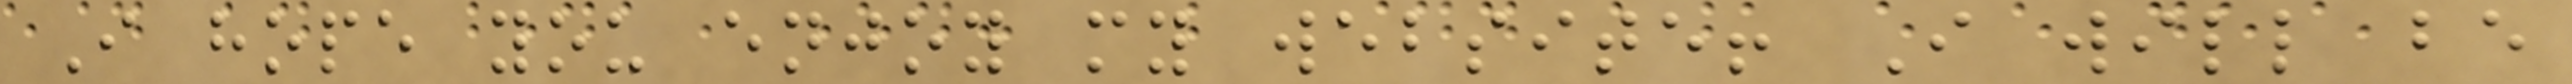I hope you enjoy my website! I will be
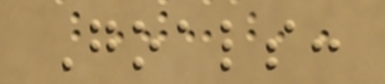Goals:
